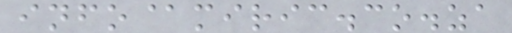info@miric.co.za
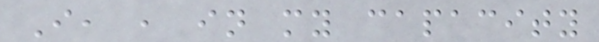I, , in my capacity
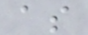as
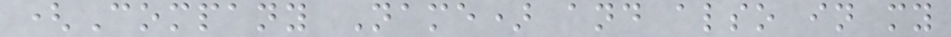(Company Name) and also in my
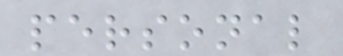personal
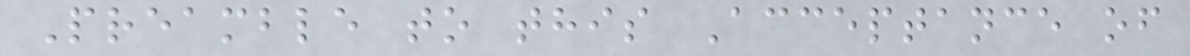Preamble to this Acceptance of
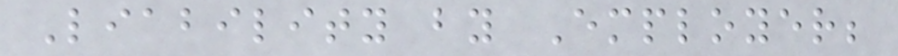Liability by Employer;
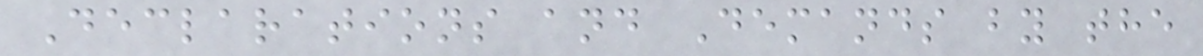Declarations and Demands by the
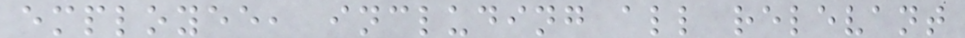employee, including all relevant
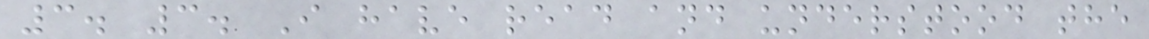3. 3. I have read and understood the
